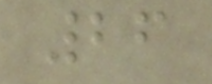26
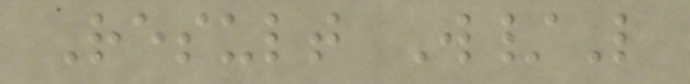Result W/L
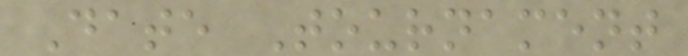Date Tournament
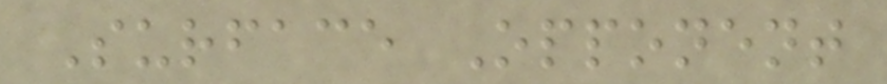Surface Opponent
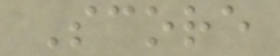Score
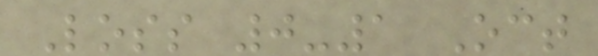Loss 0-1 Oct
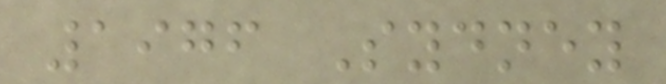1976 Sydney
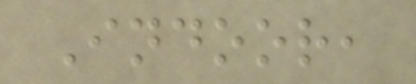Indoor,
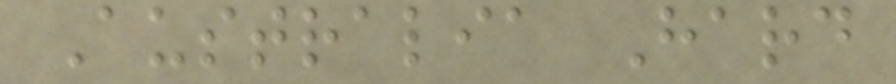Australia Hard
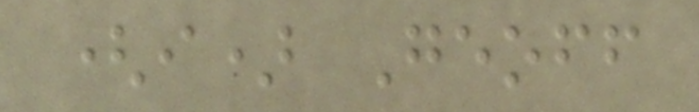(i) Geoff
